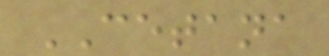CETANA
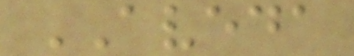AVEDA
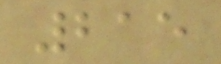215
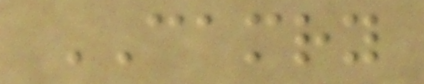CAMRY
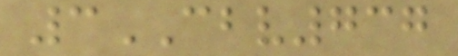3CBV737
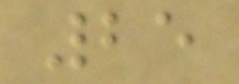25
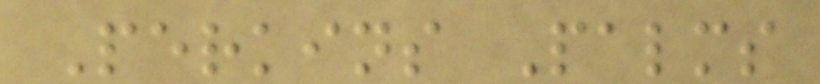Perkins Palms
